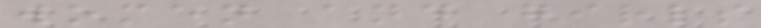women and girls
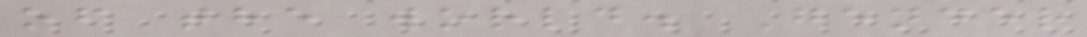of the world. Gender
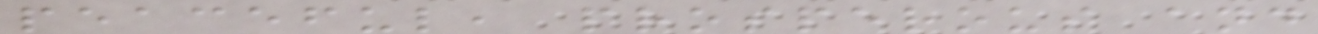peaceful, prosperous and
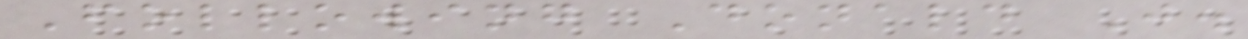Following Donald J.
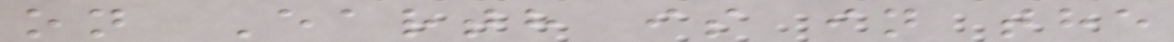on Earth is in the
